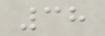38
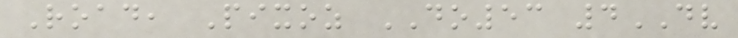Road, Pixoz DO53 4DV
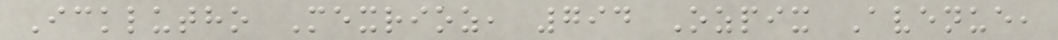Icklutho Mexrioz, 794 Ozpix Avenue,
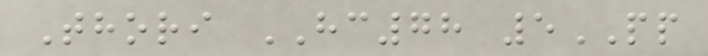Thori HC78 5PP
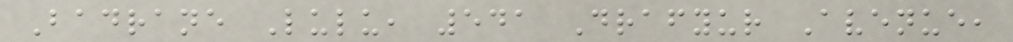Badrane Lulu, 541 Drafyur Avenue,
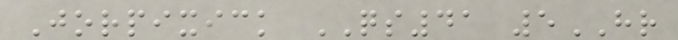Jorpixick QS41 5HR
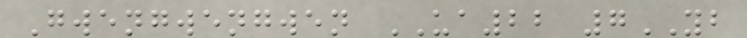Gwengwengwen UA22 7YB
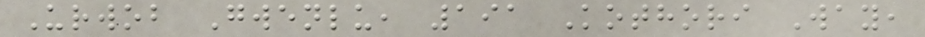Urwob Gwenlu, 191 Kothori Way,
